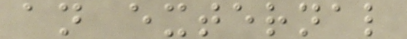an external
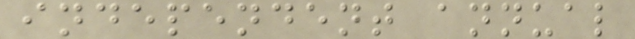independent annual
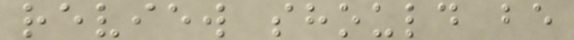review should be
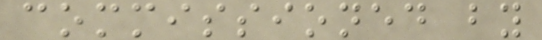commissioned by
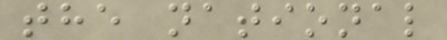the national
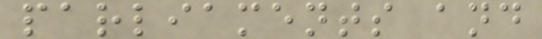parliaments and
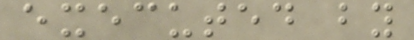executed by
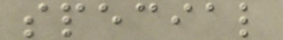special
